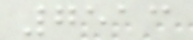7513
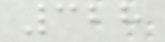328
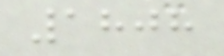1808
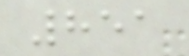851
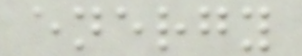energy
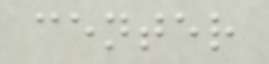center
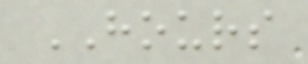HOURS
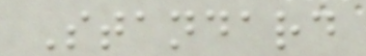Standard
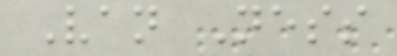Van Ness
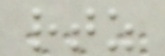rtz
